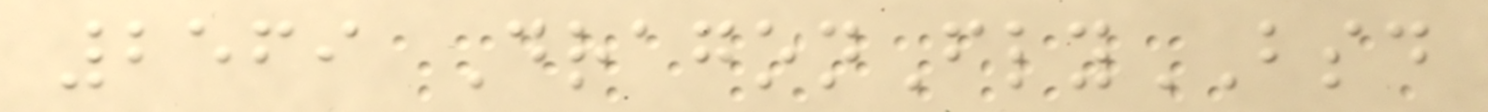2569 DragonFlyBSD
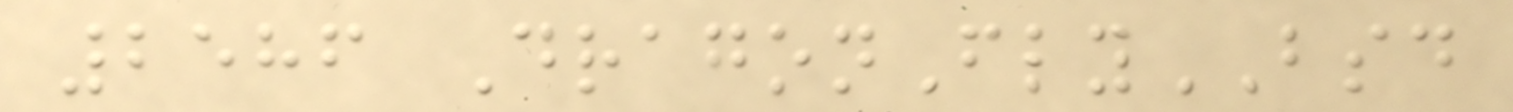2586 DragonFlyBSD
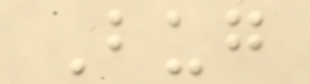Bug
